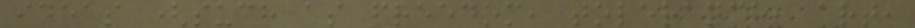ideas (such as freedom, tolerance, art,
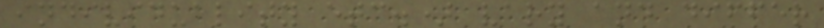individuality etc.) vary and differ
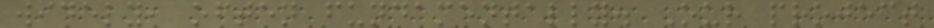widely, often fundamentally. Our project
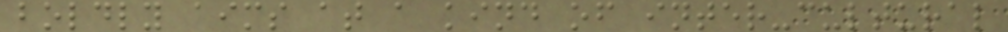boldly aims at a kind of inter-cultural
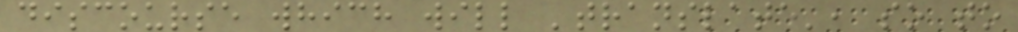discourse which will 'translate', so to
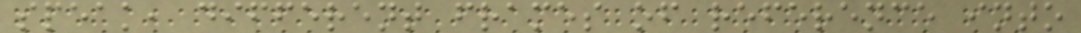speak, different frames of reference into
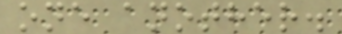one another.
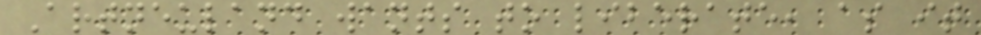Artneuland wants to liberate, as it
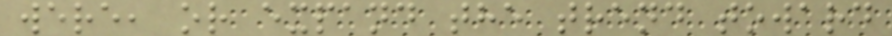were, or expand the trend toward
